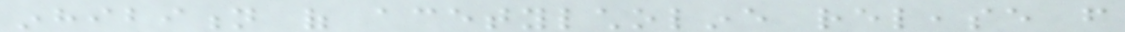inhibition of acetylcholine release from
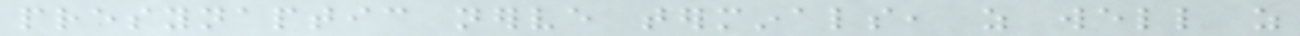presynaptic nerve terminals, as well as
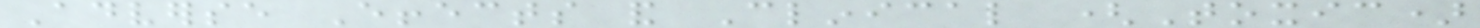Adverse Effects and Clinical (Toxic)
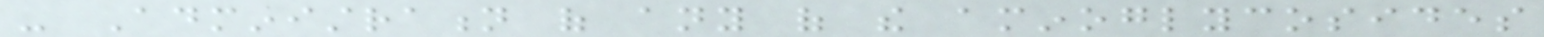- Administration of any of the aminoglycosides
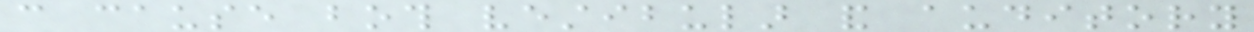can cause both vestibular and auditory
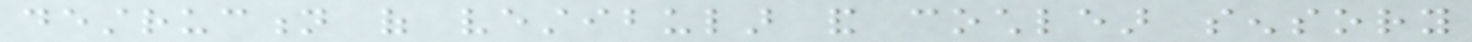destruction of vestibular and cochlear sensory
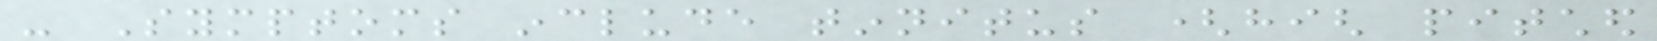- Symptoms include tinnitus (high pitched
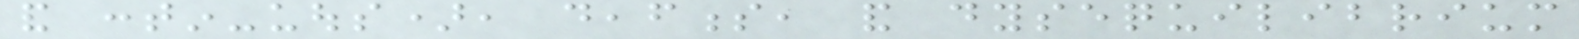and contin-uous), deafness, and dysequilibrium
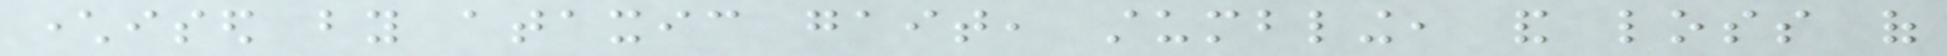characterised by ataxic gait, stumbling, and loss of
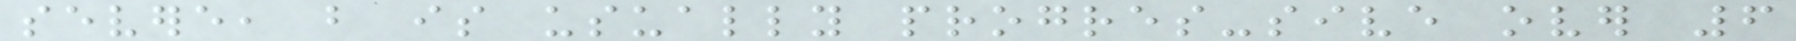severe, but is usually progres-sive over 6
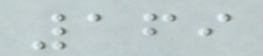169
